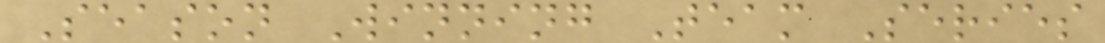Season Winning Team Series
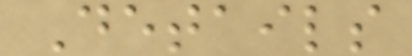Details
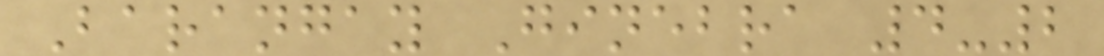Barangay Ginebra 4-2
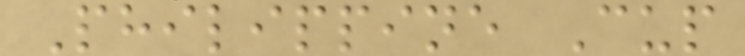Philippine Cup
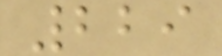229
